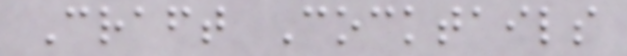Craft Cocktails
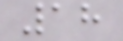18
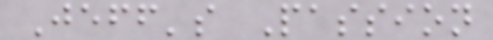Jeff's Passion
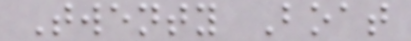Twenty Boat
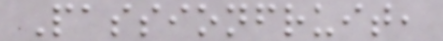Passionfruit,
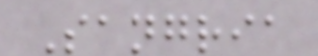Sangria
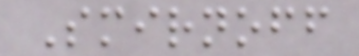Smirnoff
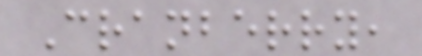Cranberry,
